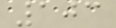103
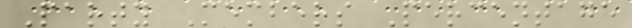Party Members Percentage
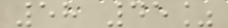58 45%
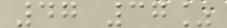47 37%
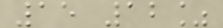15 12%
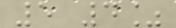5 4%
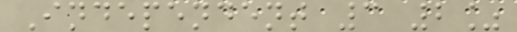Independent 3 2%
